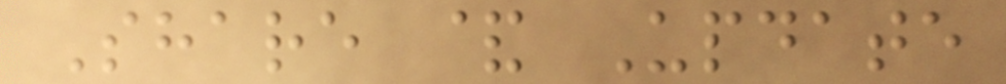Share & Update
